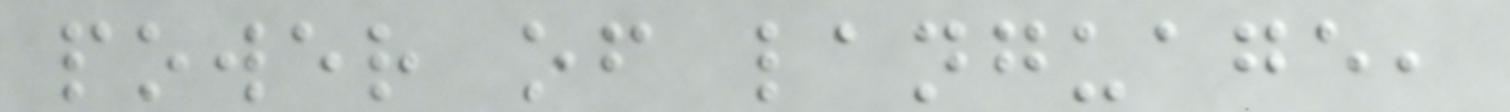power of language,
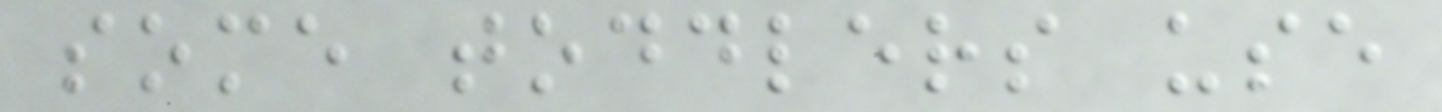some toddlers use
